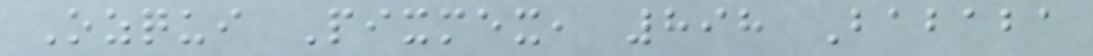Ozqui Pixmex, 898 Bababa
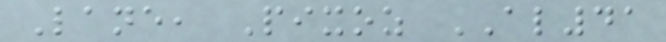Lane, Pixoz AL41
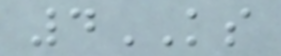4KS
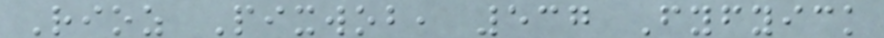Rioz Pixwob, 537 Fyfyick
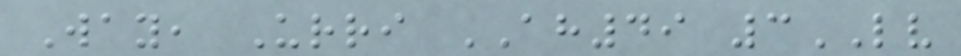Way, Urri AH49 3LV
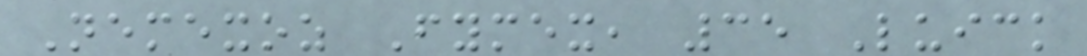Nemexoz Fymex, 35 Luick
